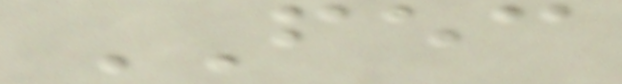FEC
